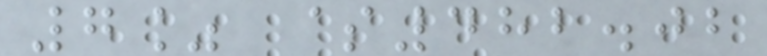7% $482.02
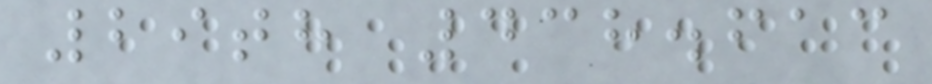29th 438.613
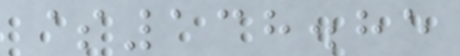$138.85
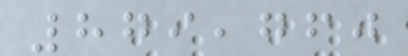879,760
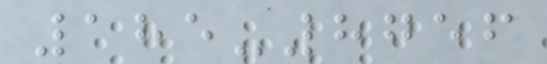185-8756
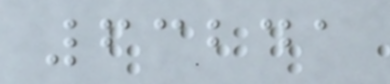63241
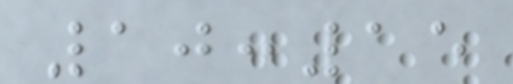10:15
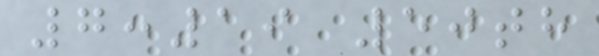7:19 50th
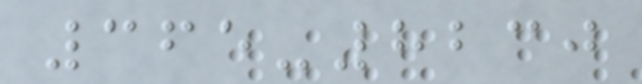365-8230
